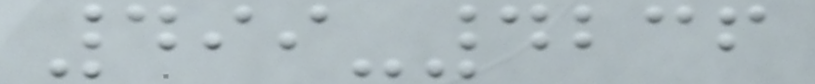499-4236
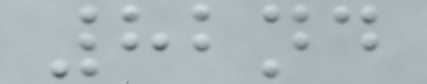82nd
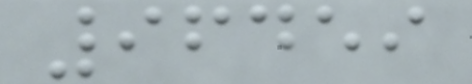96459
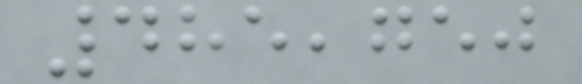485,750
